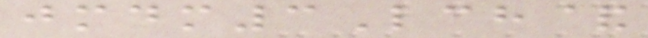jmdm3Lch&
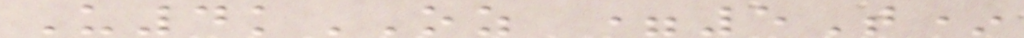U4kOZ =5T*
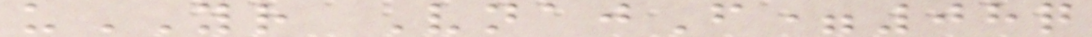uYR VnajF=08q
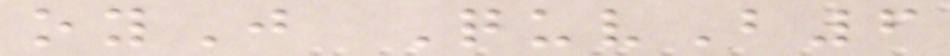oyJ QuvB6
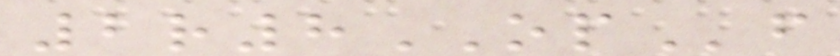2r8OPf
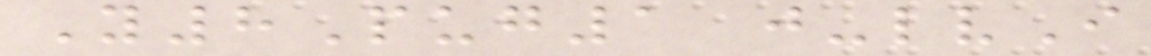Y8Pug1 j-lvI
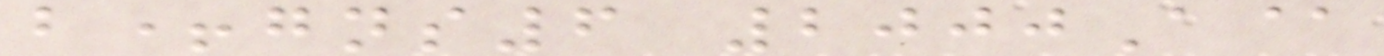b+gns6 2000A@
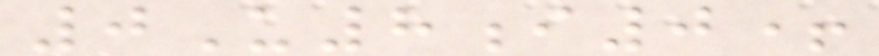0U8i0+
